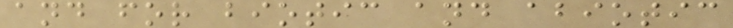and for biotic and abiotic
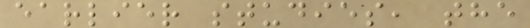earlier studies, the
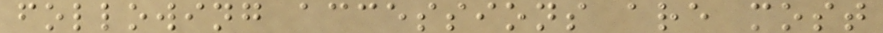following accessions are most
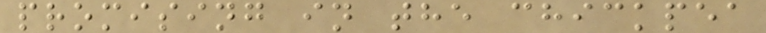promising in the chickpea
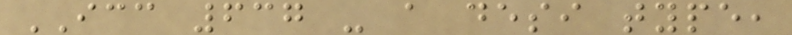ICC 637 - a desi type,
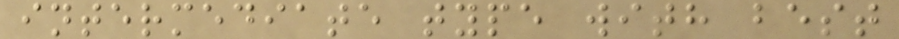intermediate type with best
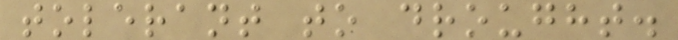tolerant to drought.
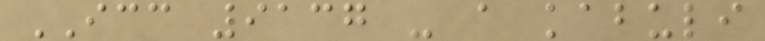ICC 9137 - a kabuli
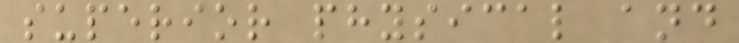superior physical and
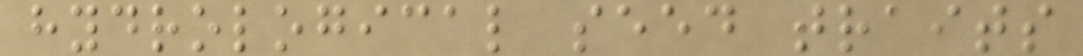hydrological seed traits
